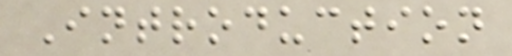Introduction
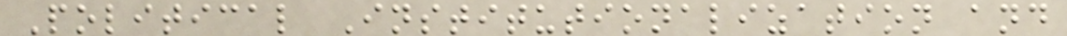Political Institutionalization and
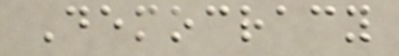Democracy
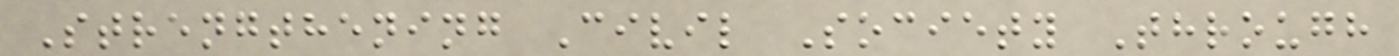Strengthening Civil Society Through
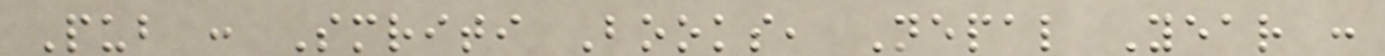Pub : Smriti Books, Nepal Year :
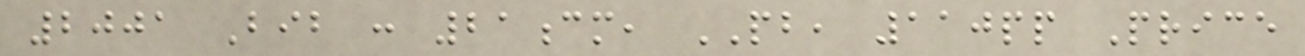2001 Bib : 21cm, PB, 110pp Price
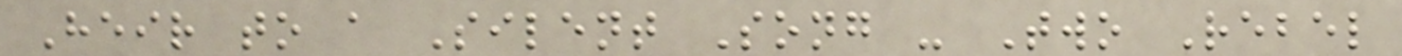Heir to a Silent Song - Two Rebel
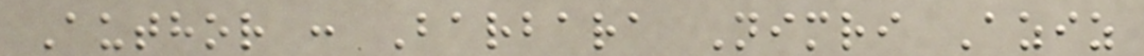Author : Barbara Nimri Aziz
